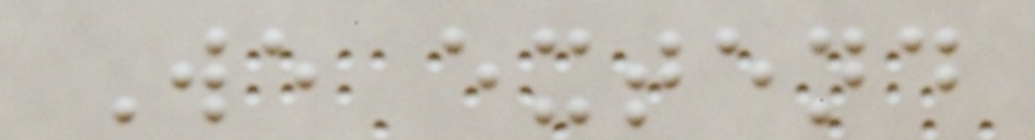We extend
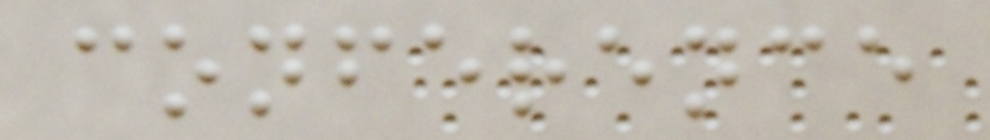conference
